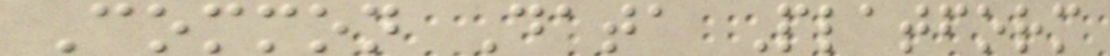Common Data Platform
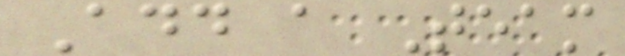Add a Team
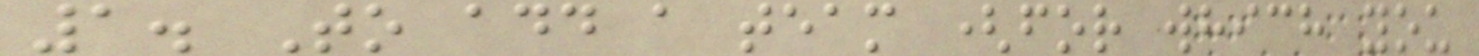1. To add a team (for which you
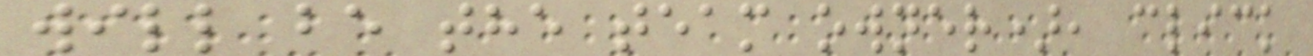will be the team owner), click
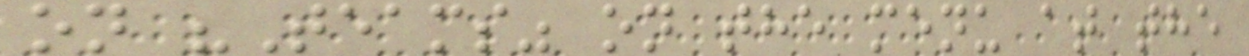on "Teams" on the menu at the
